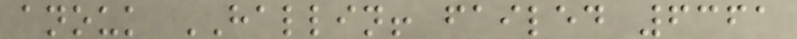anouk HALLIN! failed 6361
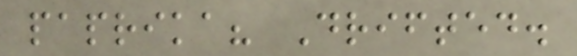paprika? Drifted.
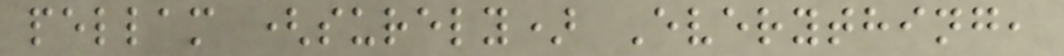pellam (surely) Everything,
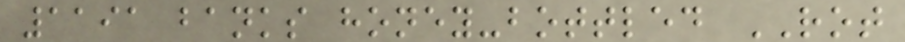1191 banks honey-bottled ROT
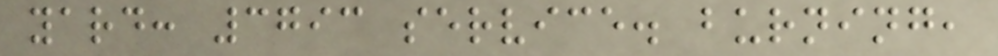yard: 3793 service. burning,
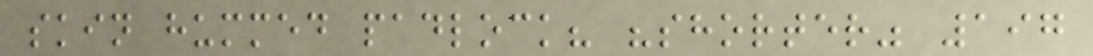skin hummed padlock? "shorter" 197
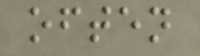often
